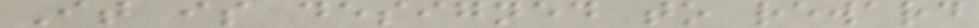It is designed to reward
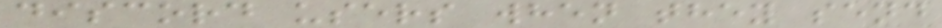discord users when they send
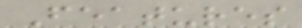Features
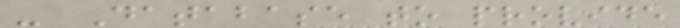- Database to provide
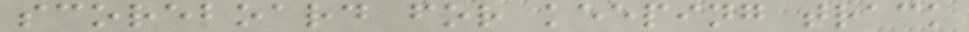scoreboard for keeping track
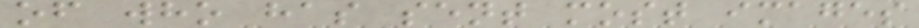of who has sent most images
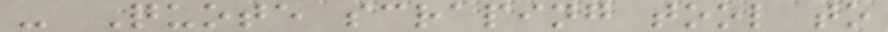- Quote scraping tool to
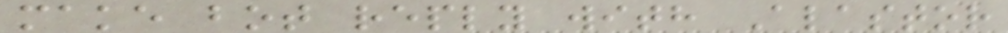make bot reply with Alastor
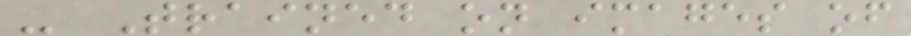- Trained on images of
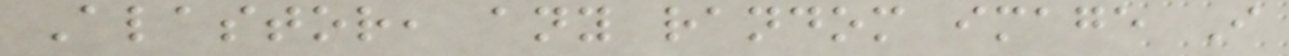Alastor, any random image I
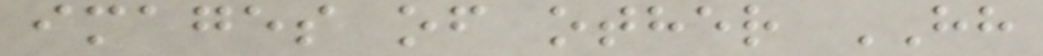images of other HH
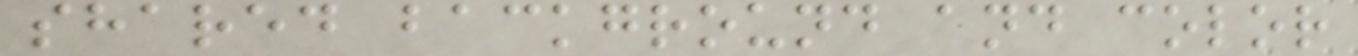shared background and color
